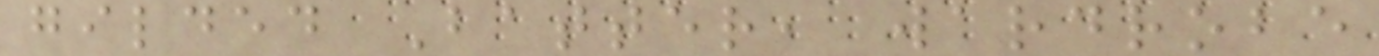gilded Batter, wardrobe
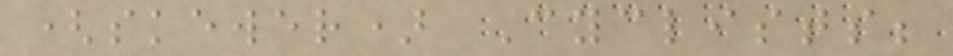(skewer) Cyclists;
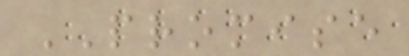PROMISE
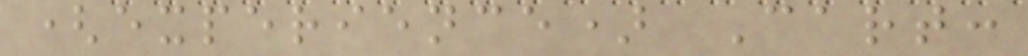(experience) Cart:
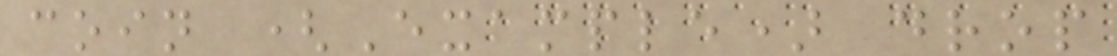coin (Example) drop
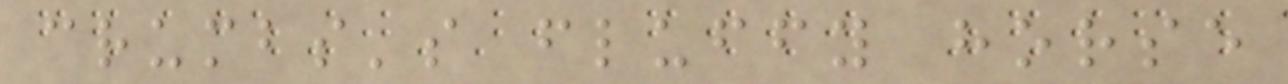crumbs's fluffy horse
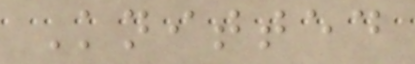Knitted
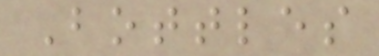Bottles
